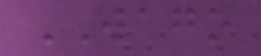WAGO
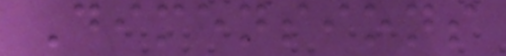Dimensions
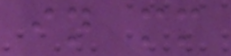in mm
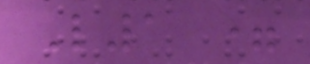L1 =
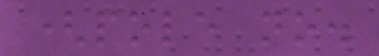(pole no.
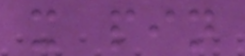x pin
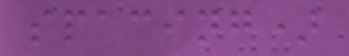spacing)
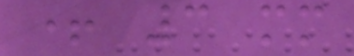+ 3 mm
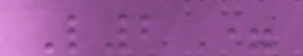L2 =
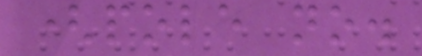(pole no.
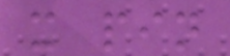x pin
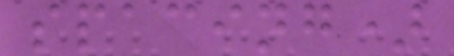spacing)
